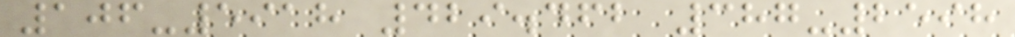106-5918 429.462 387-2598
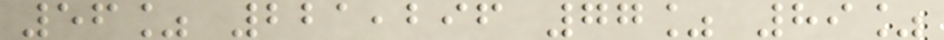56% 221,296 77% 89%
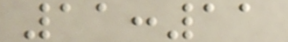11:11
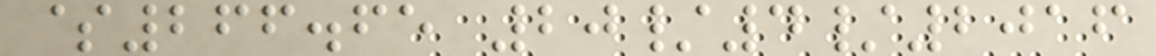$266.65 20/4/2016
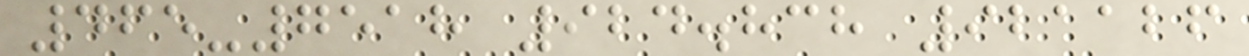465-7518 924.838 921126
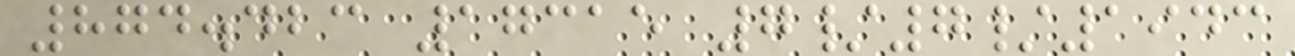874.423 17315 7/7/1943
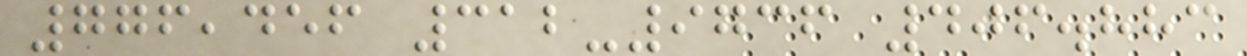776,456 312-9736 406.883
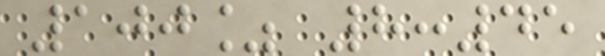100% 8:45
